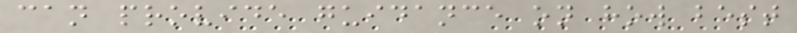can provide guidance on how best
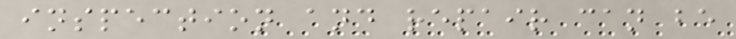inspection and repair can be
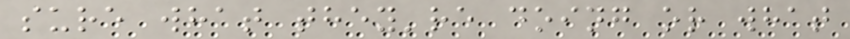sure what they're doing or what
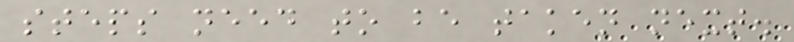steps need to be taken next.
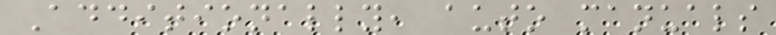Additionally, auto manuals
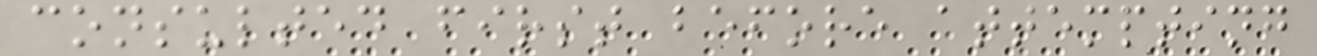consulted first before attempting
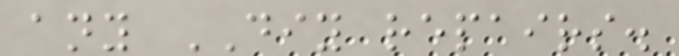any DIY repairs.
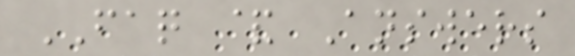FAQ & Answers
